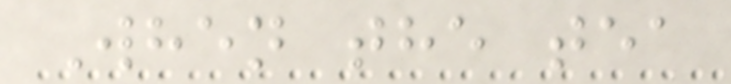When the tea
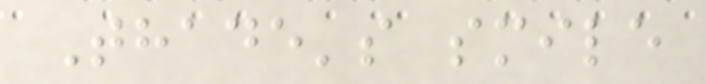Thade's smile
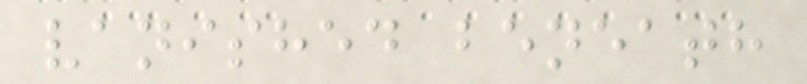vanished beneath
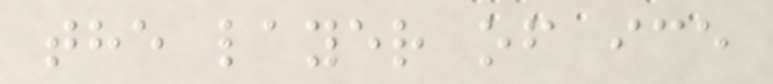the layer of ice
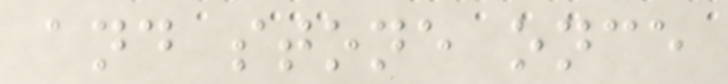and stone once
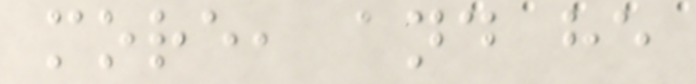more, and he
